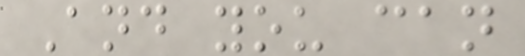And you can
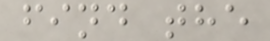find the
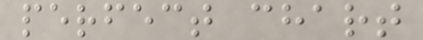perfect chart
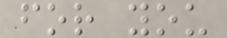for you
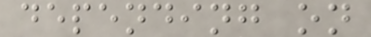depending on
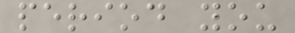period you
